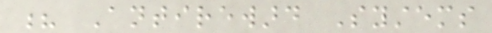? Antireward Systems
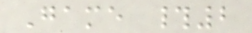Game #2
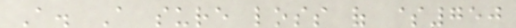A. A sure loss of $750
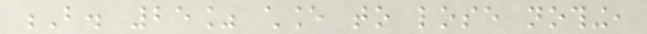B. 25% chance to lose nothing,
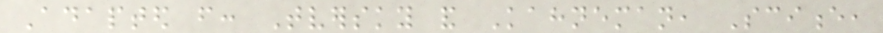Adapted from: Tversky and Kahneman, Science,
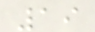19
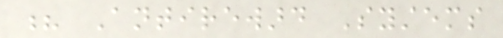? Antireward Systems
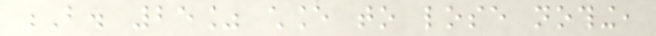B. 25% chance to lose nothing,
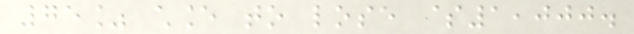75% chance to lose $1,000.
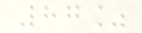87%
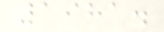1981.
